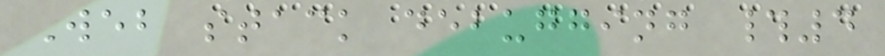Web stack debugging #4
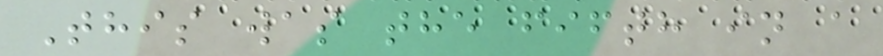This was the fifth in a
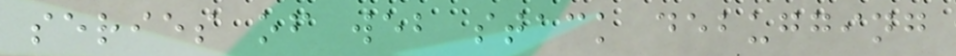series of web stack debugging
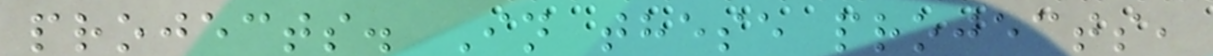projects. In these projects,
